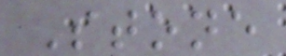Stone
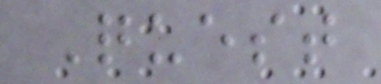Quest
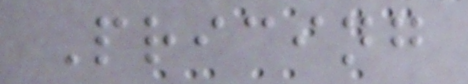Pricing
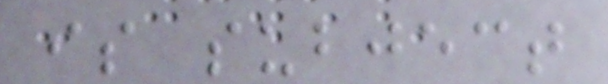is subject
